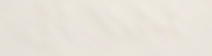2400
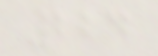224
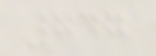747
